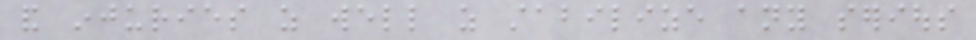and injuries as well as stabilize any serious
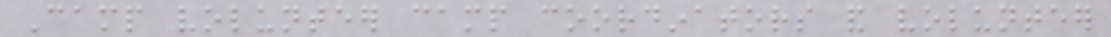Camp volunteer camp coordinators and volunteer
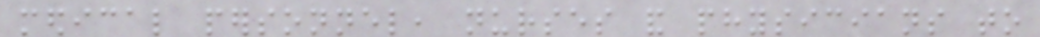medical personnel, nurses and physicians to
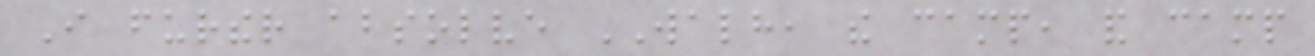I further absolve WALH, the camp, and camp
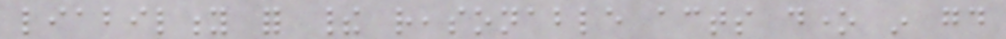liability for their reasonable acts done in good
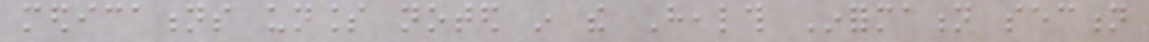medications unless noted in the Health Information section
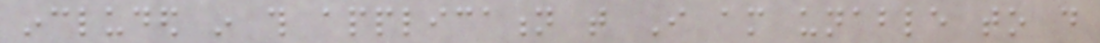included in this application that I am unable to do
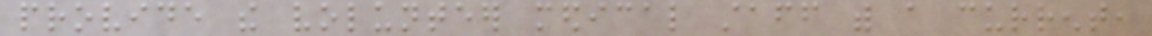provide the volunteer medical staff with a current,
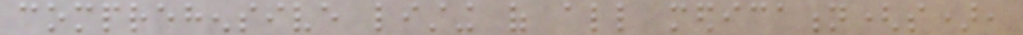comprehensive listing of all medication(s),
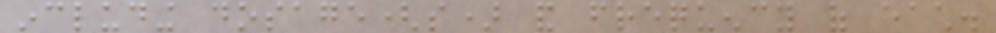including dosage(s) and frequency of each.
